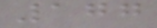177
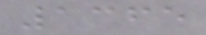1365
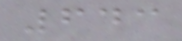643
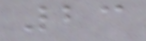23
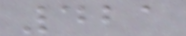421
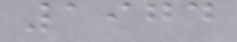1974
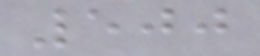500
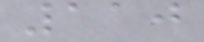110
